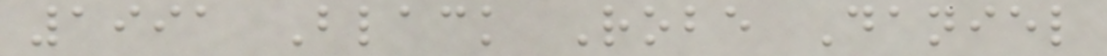1991 Black Robe Daniel
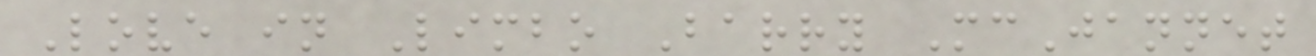Love in Limbo Barry McJannet
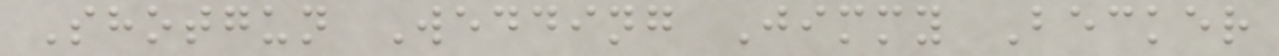Shotgun Wedding Jimmy Becker
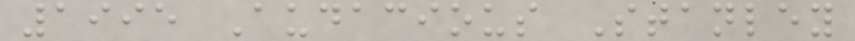1995 Audacious Stanley
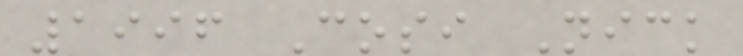1996 Cosi Nick
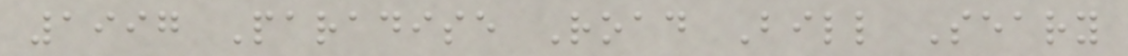1997 Paradise Road Bill Seary
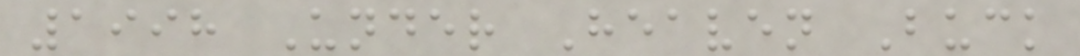1998 Under Heaven Buck
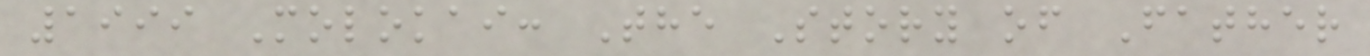1999 Molokai: The Story of Father
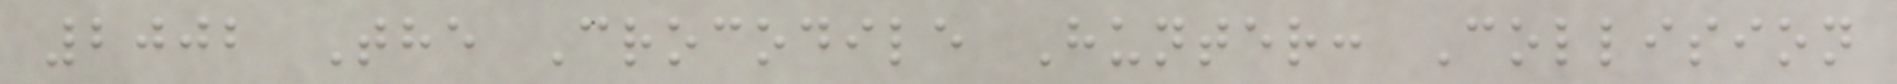2002 The Crocodile Hunter: Collision
